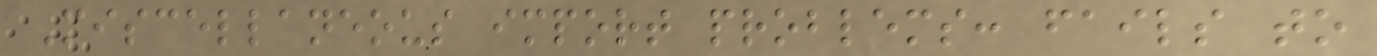Miscellaneous import problems: fails to
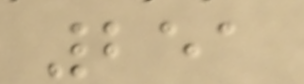251
